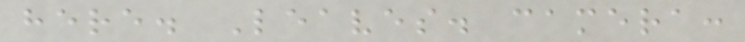here. Leaves. camera:
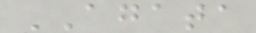AGATA
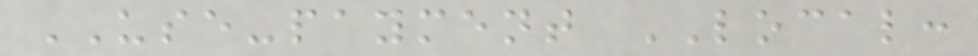USE-payment LOCAL:
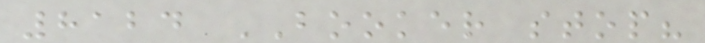8124 BOOKER stop?
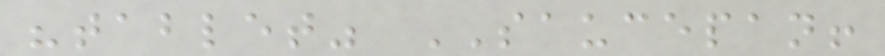"tablet" SAUCEPAN!
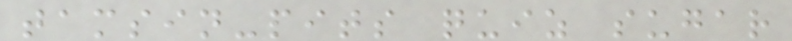tamsin-pits quiz sugar
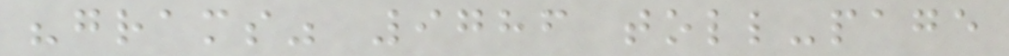"grams" 9786 toll-page
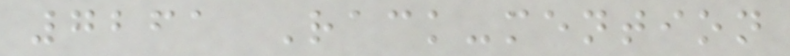7261 Rack-mention
